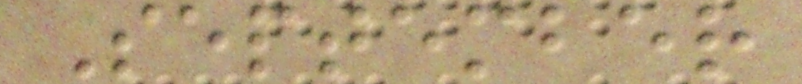September
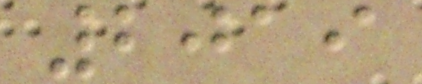2019
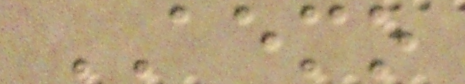AEMO
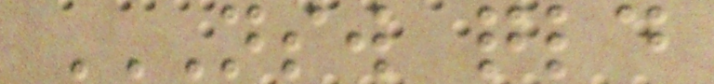NSW QLD
